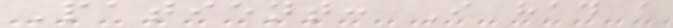Patient: I had a
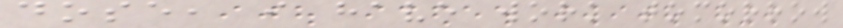dose, i have work tomorrow
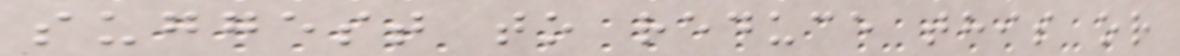suggest to reduce this or
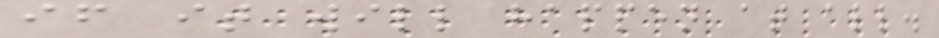if it will happen at all.
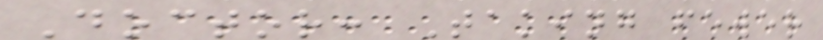Doctor: Taking fewer
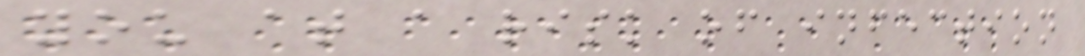you at a risk of infection
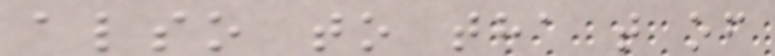also to tha t of
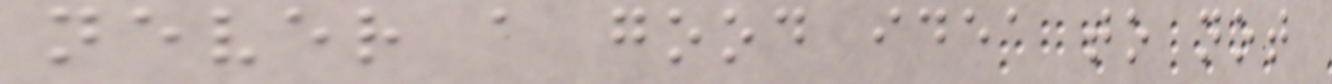never a good idea to not
